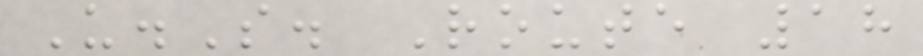U.S. Route 18
